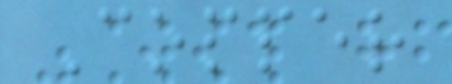Copper
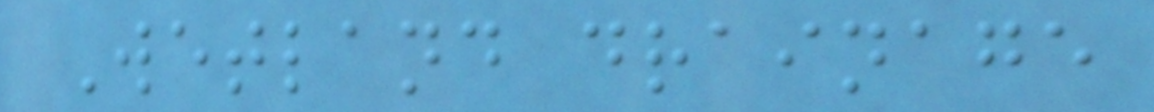Wetland drainage
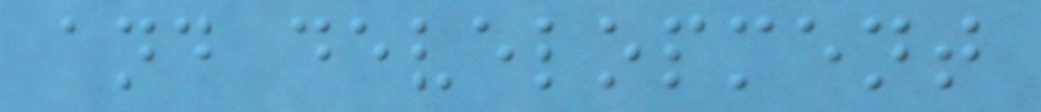and development
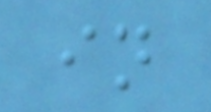in
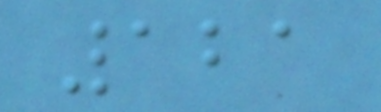121
